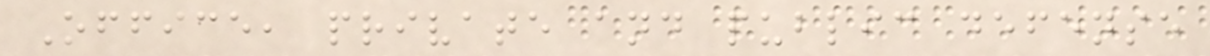Office, private and public defense
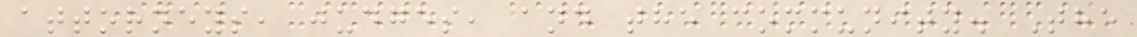attorneys, judges, and the community. The
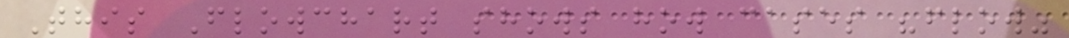This Flowchart shows how cases "flow"
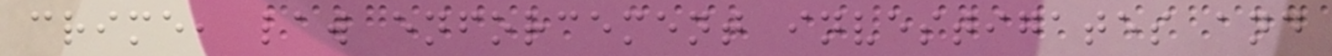crime, law enforcement investigates and
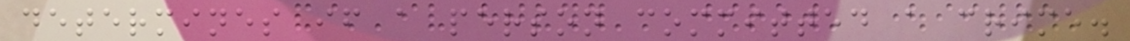determines if a person committed a crime.
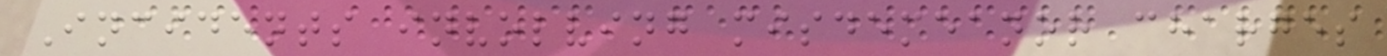Incidents involving misdemeanor charges
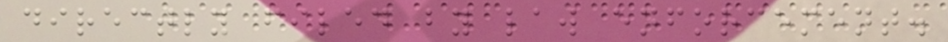directly filed by law enforcement.
